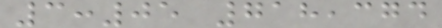3:05 718,374
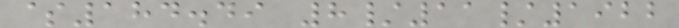$184.49 8/11/1922
